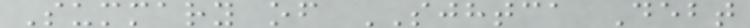Summary of SJHTCA Debt
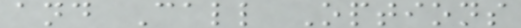and Call Options
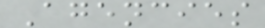Agencies
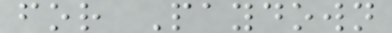for Paydown
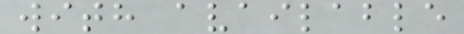with available
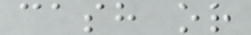cash or
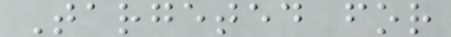Targeted for
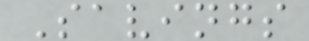Savings
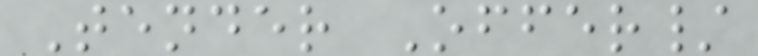Tender Offer/
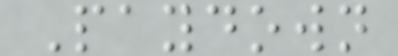Paydown
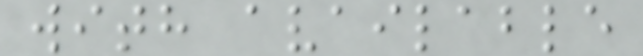with available
